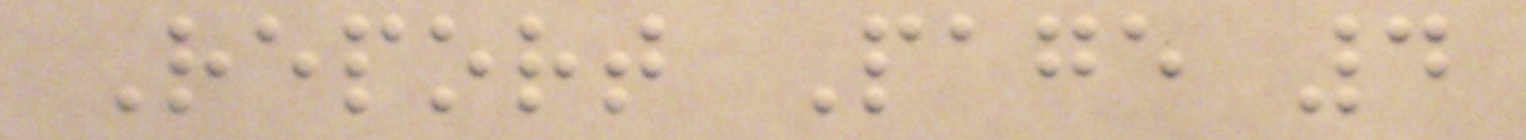Report Page 4
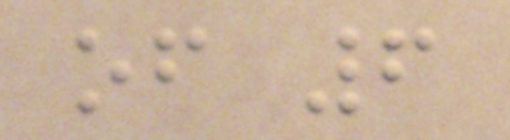of 6
